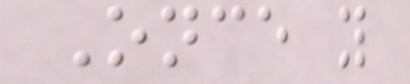Once you
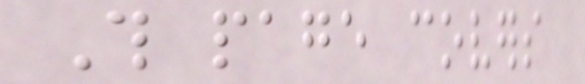This page covers
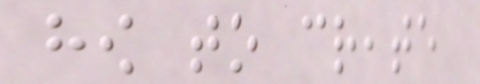how to create
